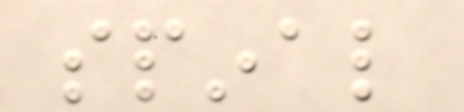spinal
